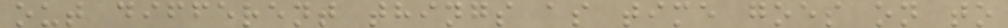out different things as time goes on to
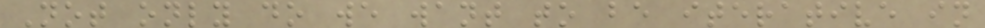Not only do we want to be iterative in
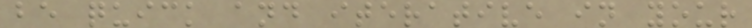be quick and iterative in your
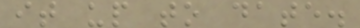it up to date.
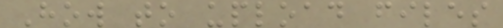How to upload files
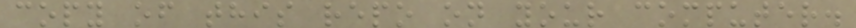copy of this repo on your computer.
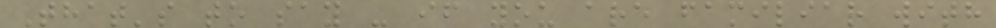That's to say - if you are familiar with
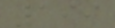199
